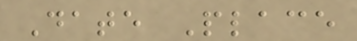Date Place
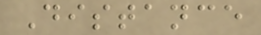Distance
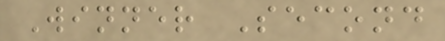Winner Second
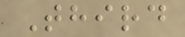Third
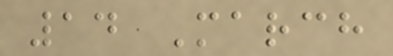14 March
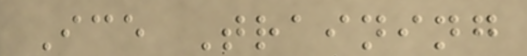Ice Training
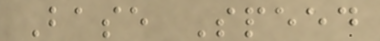Base Speed
